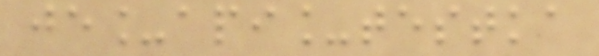je_api_testka
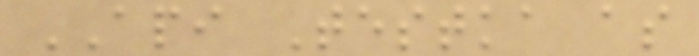API Testka as
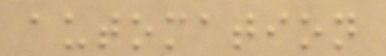automation
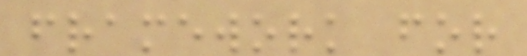framework for
